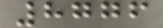8776
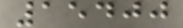15400
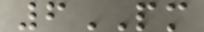6PM
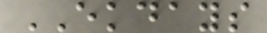EKDAYS
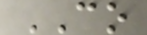CO
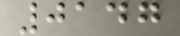0147
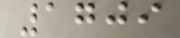1709
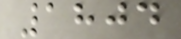1804
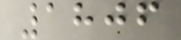1806
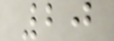20
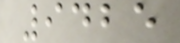9425
